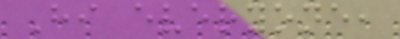Hi everyone,
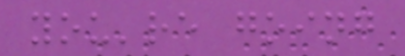you're going
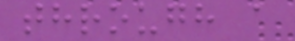through a
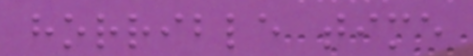horrible time
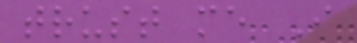trust me I
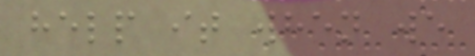help it when we
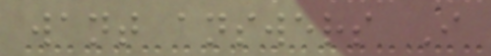want answers I
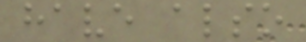have also
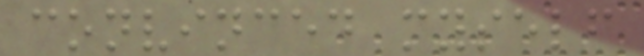convinced myself
